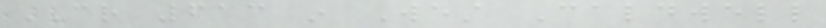CR 613 in West Caldwell
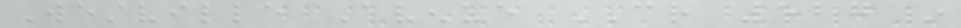Westville Avenue CR 527 in
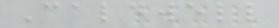Caldwell
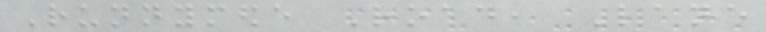Runnymede Road, Lane
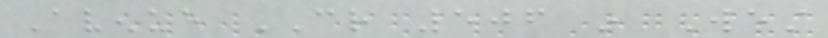Avenue CR 506 in West
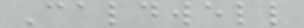Caldwell
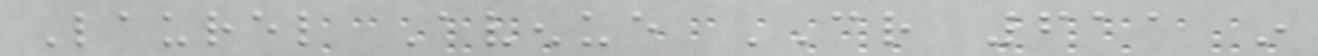Laurel Avenue CR 611 in
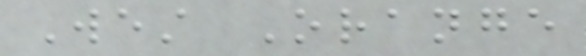West Orange
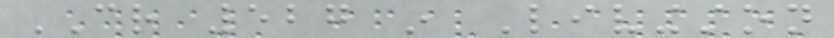CR 527 in Livingston
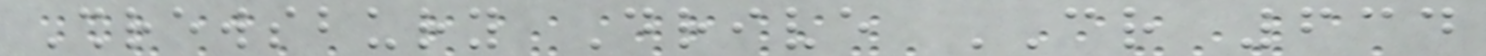Shrewsbury Drive CR 634
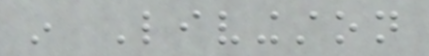in Livingston
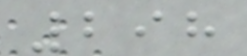298
